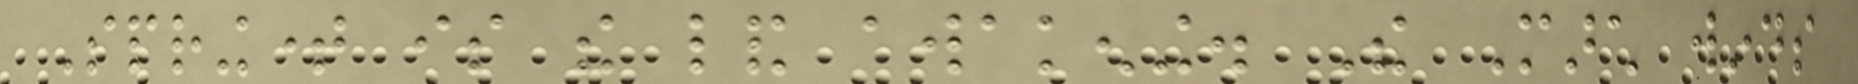Springtime is the land awakening. The March winds
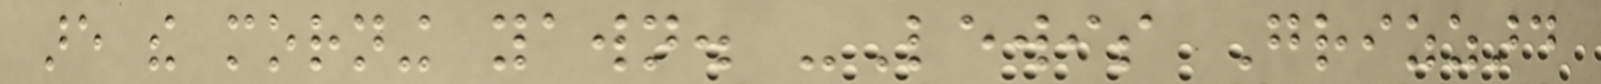are the morning yawn. -Lewis Grizzard
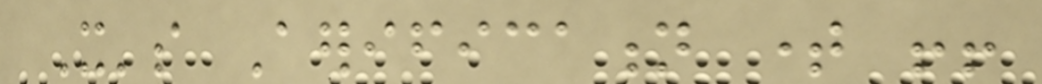It's Aerification time !!
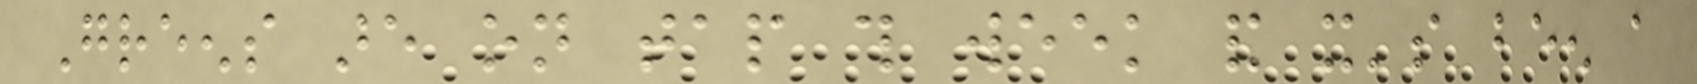Greens are on tap this week and it's been a
